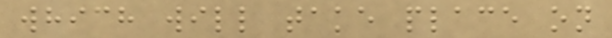which will take place on
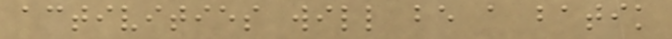activities will be a batik
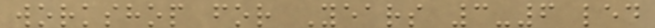workshop for Years 3-6 led
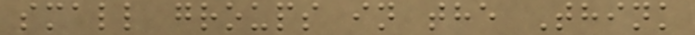small groups in the Think
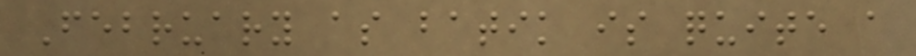February as batik is quite a
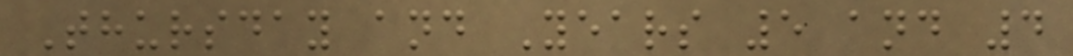Thursday and Years 5 and 4
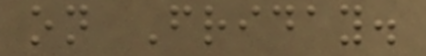on Friday.
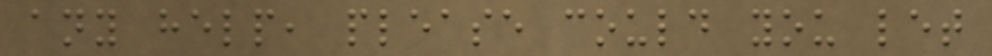any help, please could you let
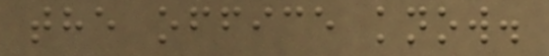the office know.
